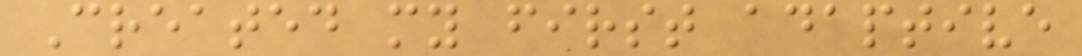Created my first adaptive
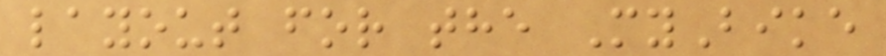layout for the MyBike
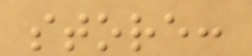store:
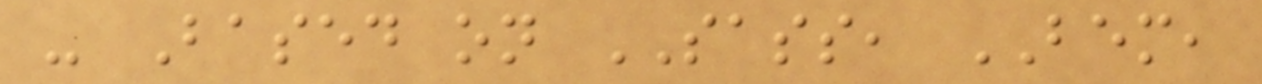- Based on SASS, BEM,
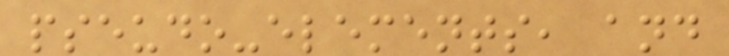pseudo-elements, and
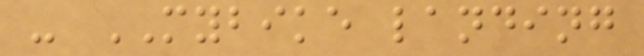- MYBIKE landing
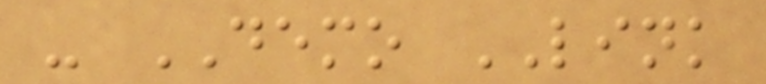- DEMO LINK
